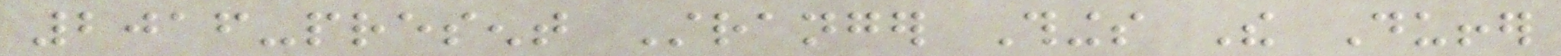2016-present Stranger Things The Duffer
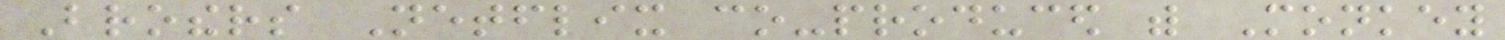Brothers Netflix co-produced with Monkey
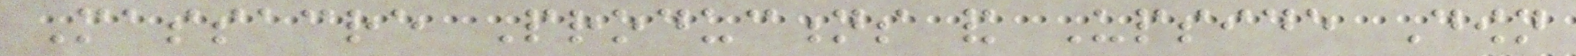Massacre Productions and Upside Down
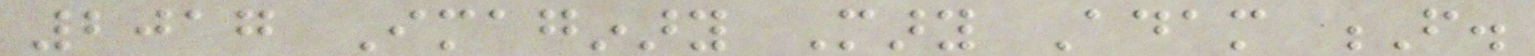2017 Imaginary Mary Adam F.
